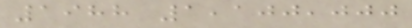1988 1,100,000
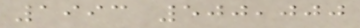1993 500,000
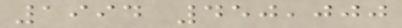1994 450,000
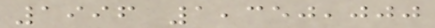1996 1,350,000
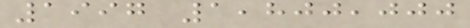1997 1,800,000
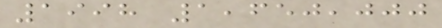1998 1,650,000
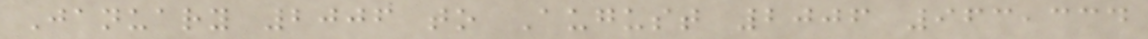January 2006 to August 2006 963,334
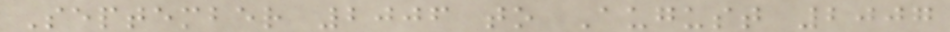September 2006 to August 2007
